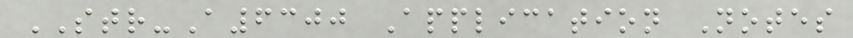STR-A6300 Application Notes
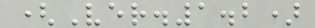(Ver.1.2)
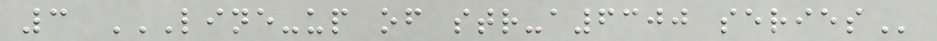3 LINE-UP OF STR-A6300 SERIES
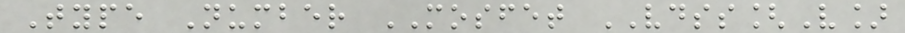Type Number MOSFET VDSS[V]
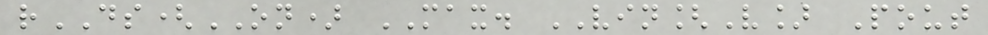rDS(ON) MAX. VIN[V] Pout
